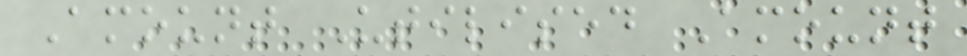Amount Utilised Amount
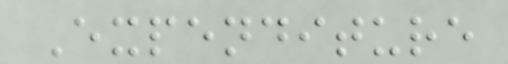Expenditure
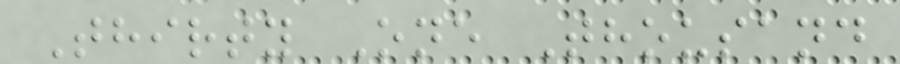Thirty One Thousand
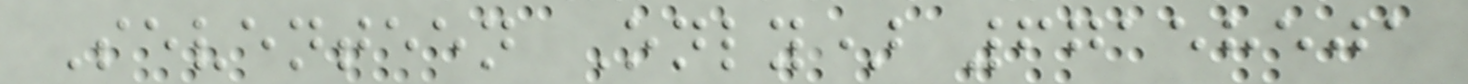Seventeen Only) 67158501
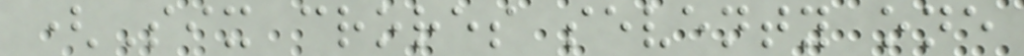(Six crores seventy one
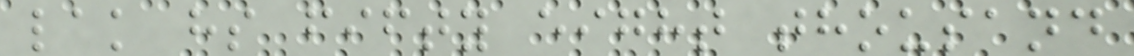lak hs fifty eight thousand
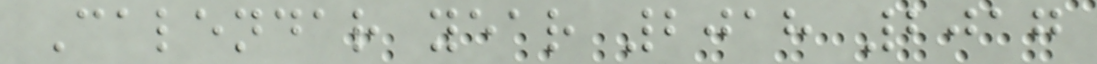Calendar year 2018 2017
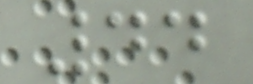44
